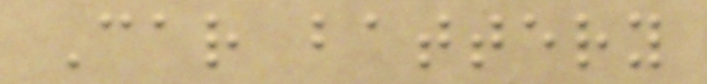Car battery
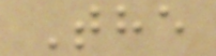The
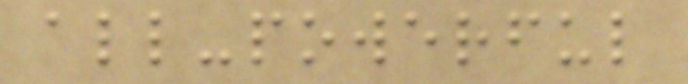all-powerful
